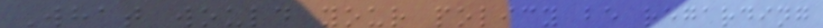What would your policy be regarding
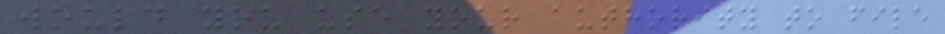would you use your authority to file
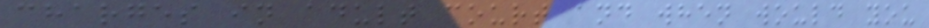charges in adult court and when would you
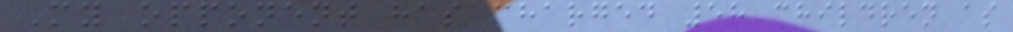My opponent has charged 58 children as
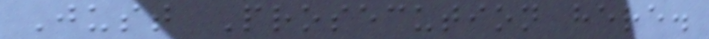Just Prosecution here.
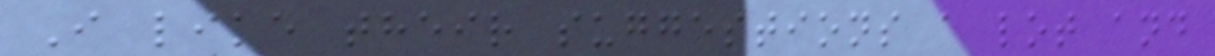I like their suggestions a lot and
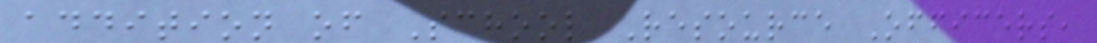addition of School Resource Officers,
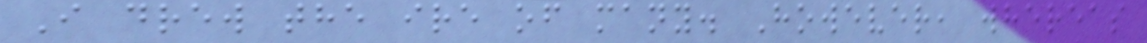I drew the ire of many. However, whereas
